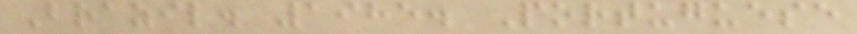Brazil. 1985. Portuguese
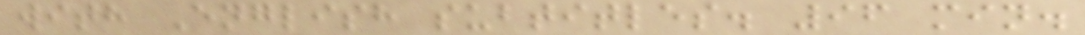with English subtitles. 96 min.
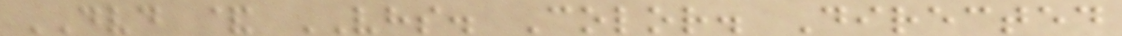DVD & VHS. Color. Directed
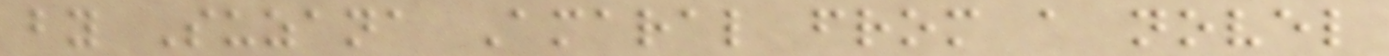by Suzana Amaral from a novel
